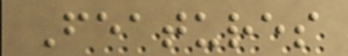Features
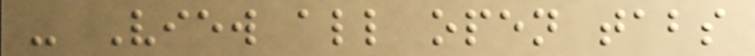- View all open tabs
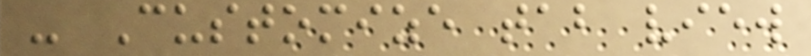- Customize tab view
